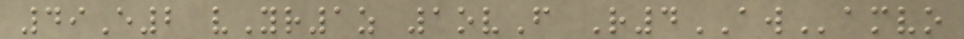49E2 vYr1z 1ovF R4AWamvo
